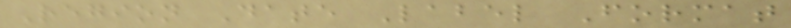Region Date Label Format
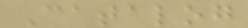Catalog
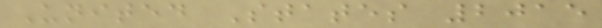United States 2015
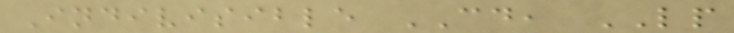Indivisible CD, LP
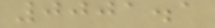0001.1
